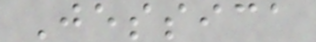Jessica
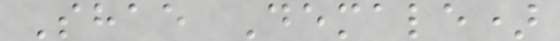Shae Demale)
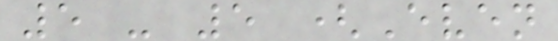5 - 5 (Even
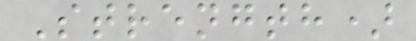Strength)
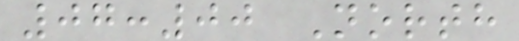07:00 North
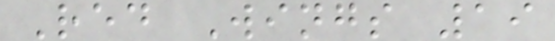Red Wings 19
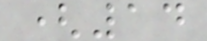(14
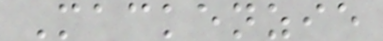Mackenzie
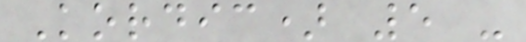Kordic) 5 -
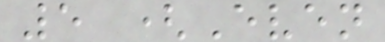5 (Even
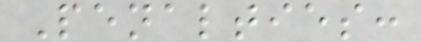Penalties:
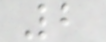2
